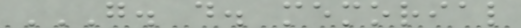G. D. MEMORIAL
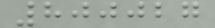800027
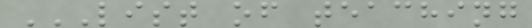LIST OF TEACHING
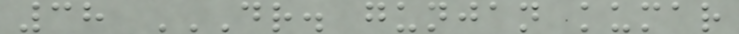38 DR. GUNJAN KUMAR
